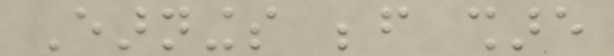Earnings before share
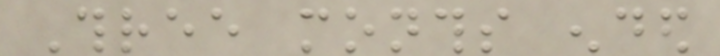Three months ended
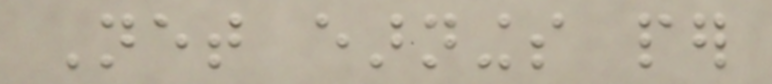Net earnings per
